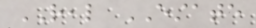REAL ESTATE
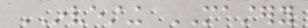INVESTING MASTERY
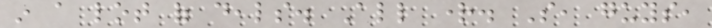in a lot of deals. All right. So, guys,
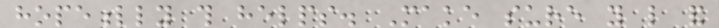hopefully this helps. Make sure you like and
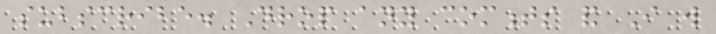subscribe. Drop any comments and I will
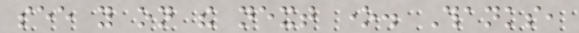see you on the next one. Thanks,
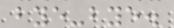bye-bye.
